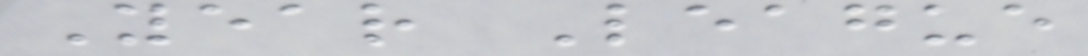Year League
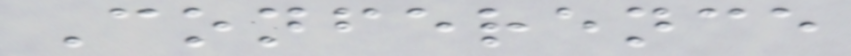Conference
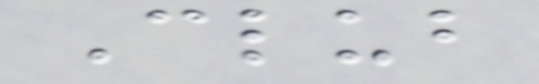Club
